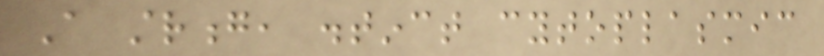A strong, distinct cytoplasmic
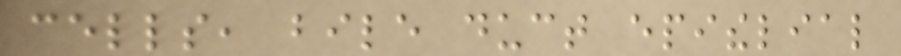cells, bile duct epithelial
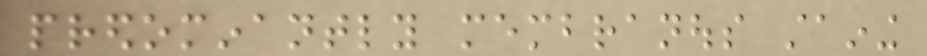predominantly membranous staining
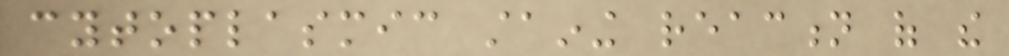cytoplasmic staining reaction of the
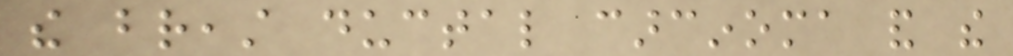the breast ductal carcinoma and the
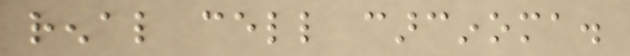renal cell carcinoma.
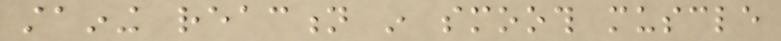staining reaction in smooth muscle
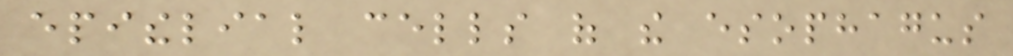epithelial cells of the esophagus
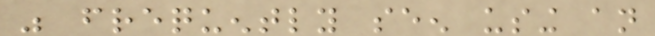was frequently seen using an
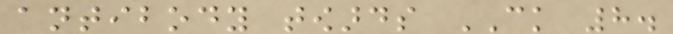antibody towards CK 8.
